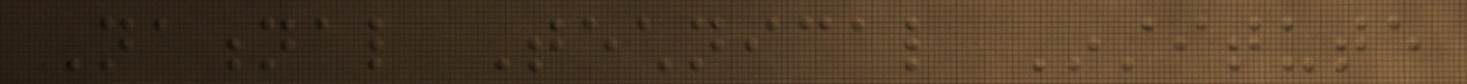National Technical Institute
